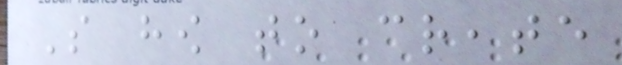So how to create
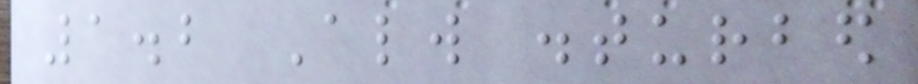1.2 Always disturbed
